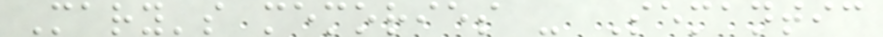Mary's memories - Semantic
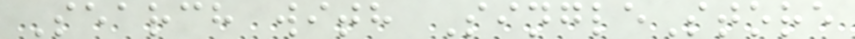Search with SingleStore
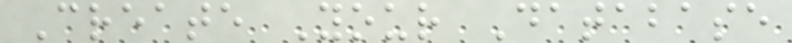Create Your Database
